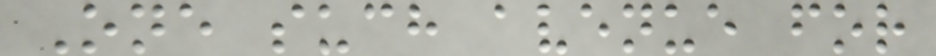One such avenue for
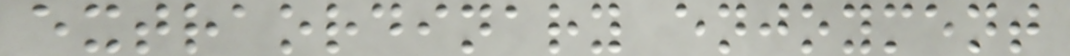extraordinary enjoyment
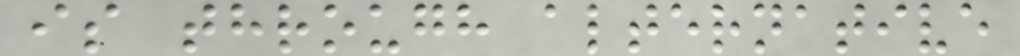is through alternative
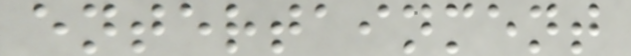entertainment
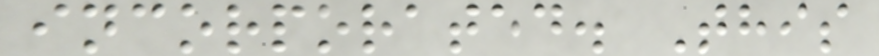incorporated. This
